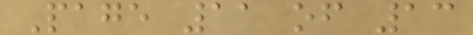Page 11 of 13
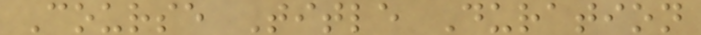Course Title Duration
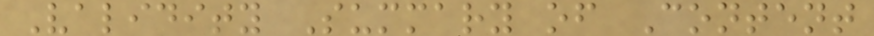Validity Summary of Content
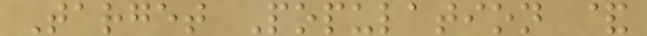Target Population &
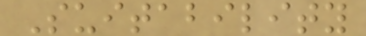Suitability
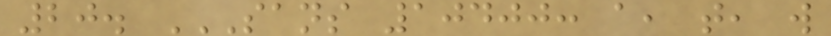20. SANS 10400: A, T, W
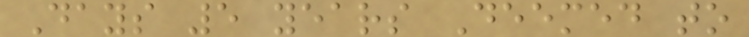Days 5 years Deemed to
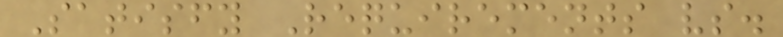Satisfy Requirements vs.
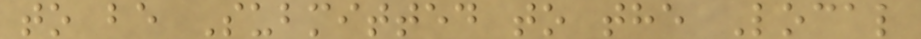to be Submitted to the Local
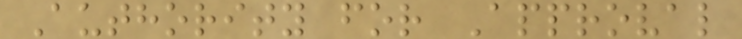Authority for Approval
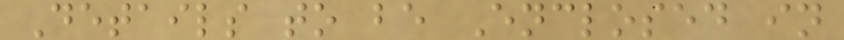Details to be Enclosed in
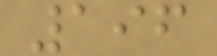196
